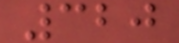320
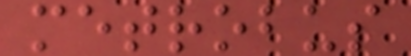metrobus
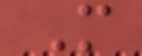M
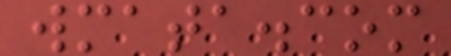wmata.com
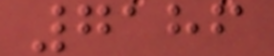7186
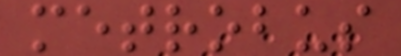metrobus
